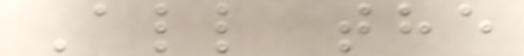All the
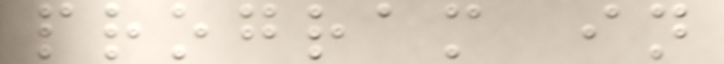program in
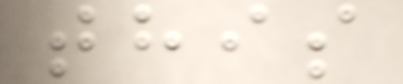this
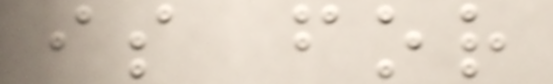is for
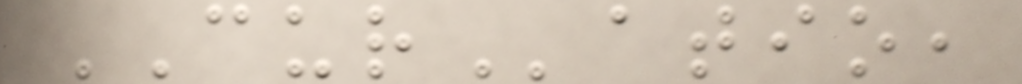CURatio,
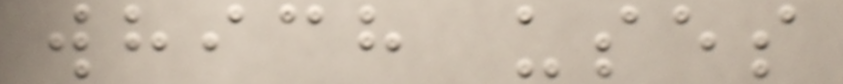which uses
